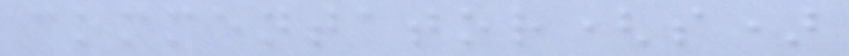commentator(s)
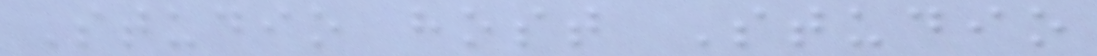Studio host Studio
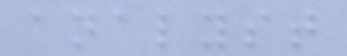analyst
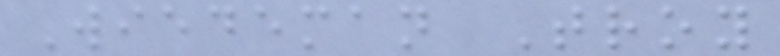Wiedeman Troy
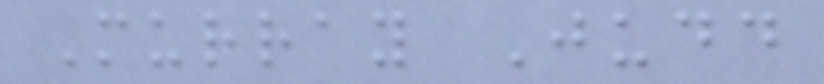Murray Judd
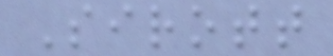Sirott
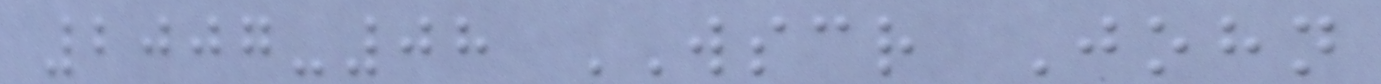2007-08 WSCR John
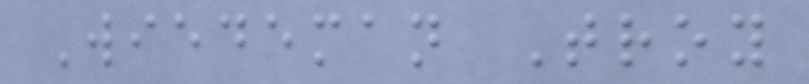Wiedeman Troy
